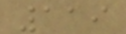119
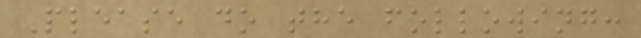Please do the following:
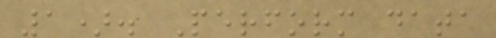1). Perform data
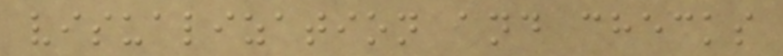visualization and checks
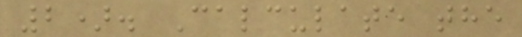2). Calculate the
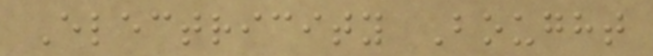Electricity Bought
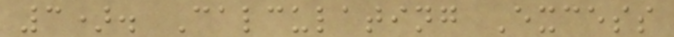3). Calculating Excess
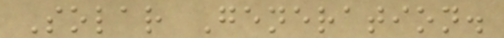Solar Generation.
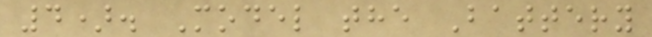4). Model the Battery
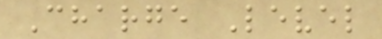Charge Level
